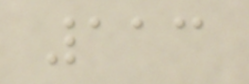113
